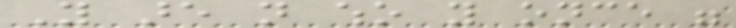You are not who you once were
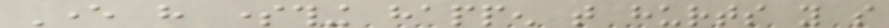Ever have something happen that hurts you so
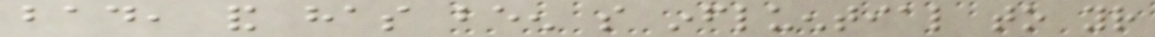bad, and has been so influential to your
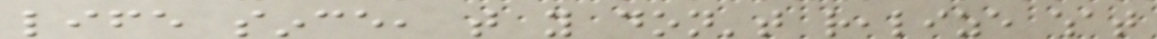life since, that you don't realize what
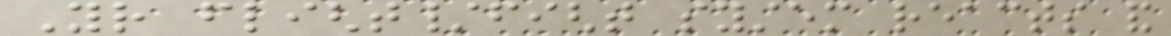Your flight/fight system reacts and
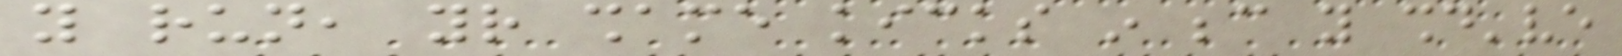you run, your shame kicks in because you should've
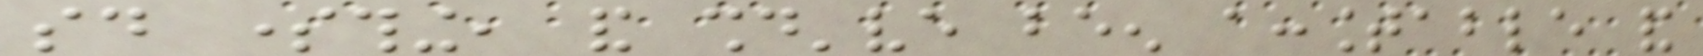said something, and should've been accountable and
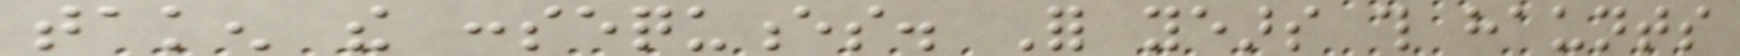taken the consequences. For years this haunts
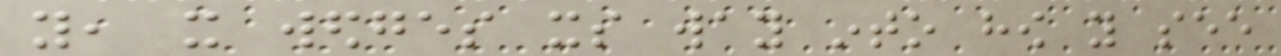you, it wedges its way into how you see
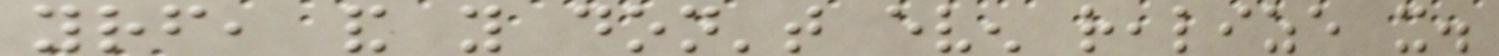yourself, and you don't even realize it.
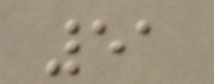51
